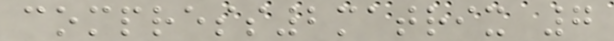compress2matrix 7
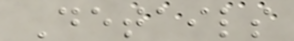Details
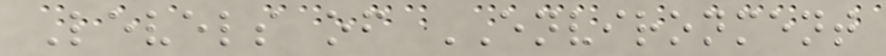Levels of ENVIRONMENT
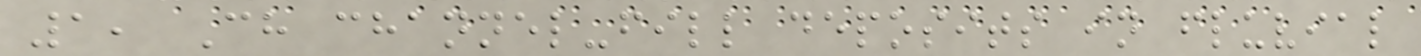1, Ch channel-fill deposits in fluvial
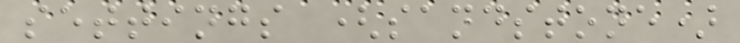settings (sandstone)
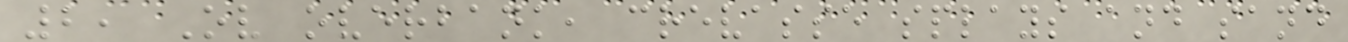2, Ov overbank, crevasse splays and sand
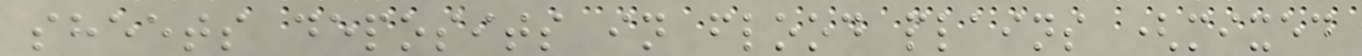sheets deposits in flood plains (mixed
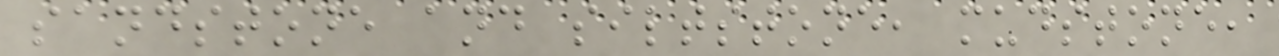sandstone and siltstone, mudstone,
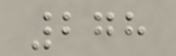278
